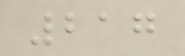217
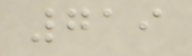719
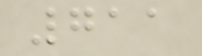711
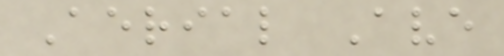Aerial Ave
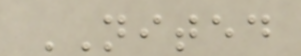NITED
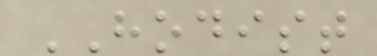HODIST
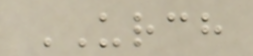URCH
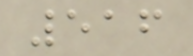516
